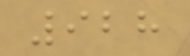928
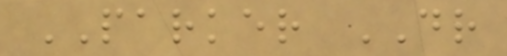PARKER DR
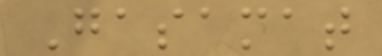Gasamat
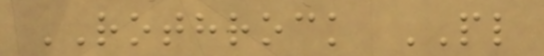ROTHROCK PL
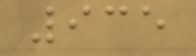935
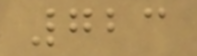723
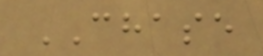CHASE
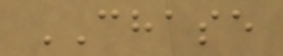CHASE
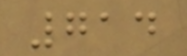714
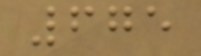675
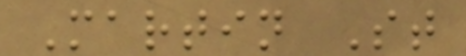Martin St
